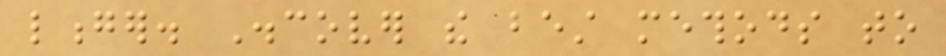longer. Discover the best methods to
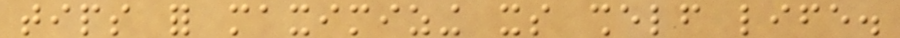tips for maximizing its shelf life.
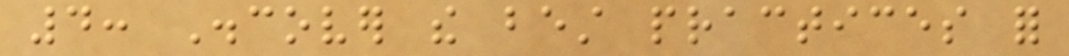4: Discover the best practices for
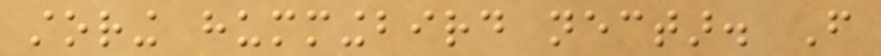storing hummingbird nectar. From
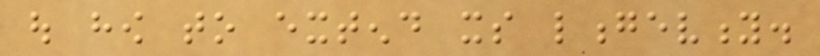out how to extend its longevity.
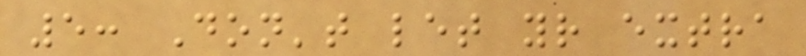5: Don't let your extra
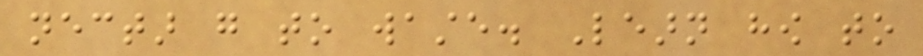nectar go to waste. Learn how to
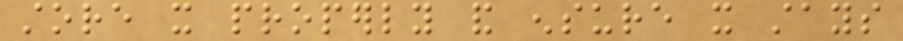store it properly and ensure it stays
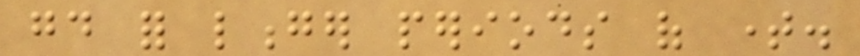good for longer periods of time.
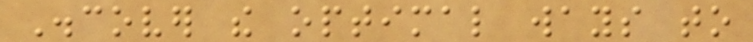Discover the optimal ways to
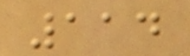114
